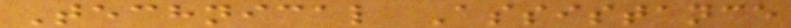Technical Assistance
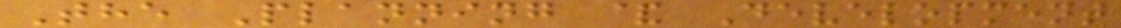The Planning & Development
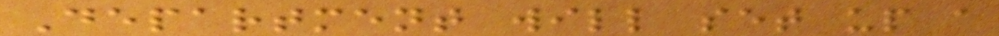Department will set up a
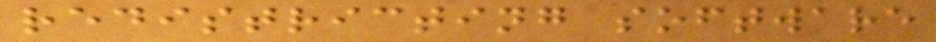redistricting software
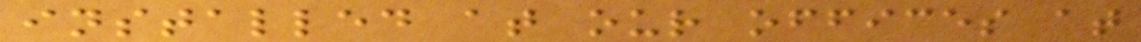installed at our offices at
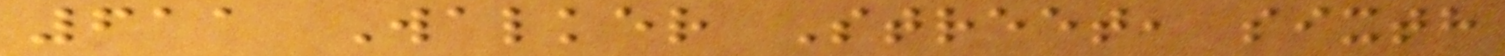611 Walker Street, sixth
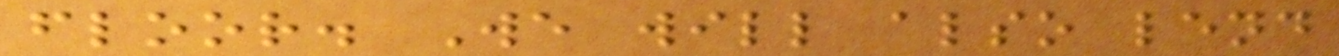floor. We will also lend
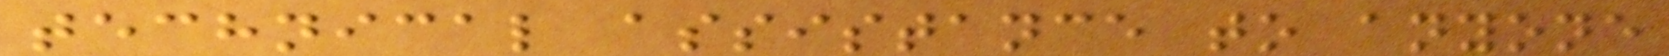technical assistance to anyone
